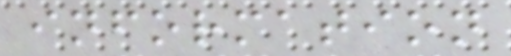information
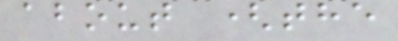about (the
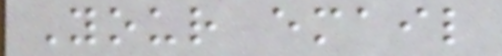Your email
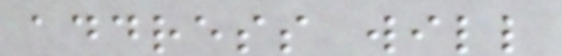address will
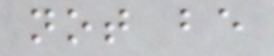not be
